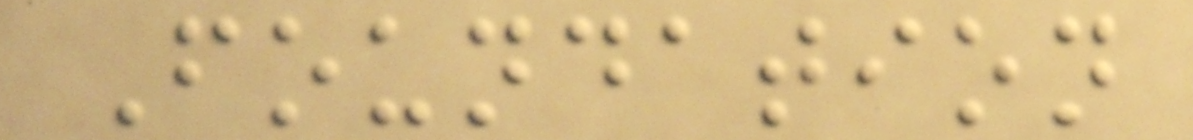Foundation
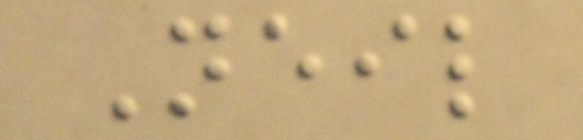Neil
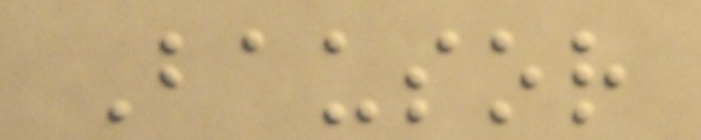Bausor
